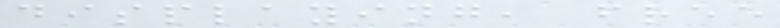displaying, free
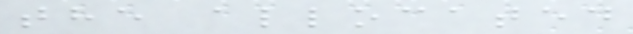the allocated
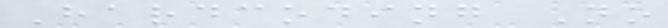Hardcoding No
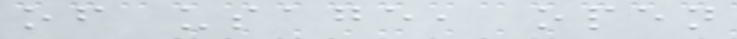of usage, open
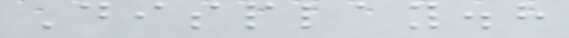Display.h
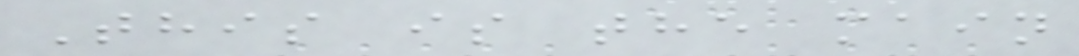This is the main
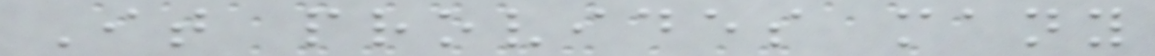It provides many
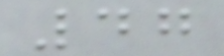47
